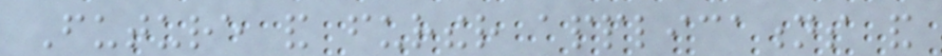Future and further applications and
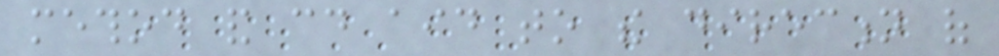method and could aid to the direction of
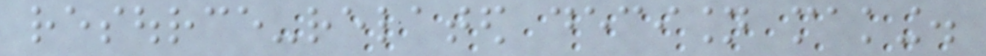resource-related decision making.
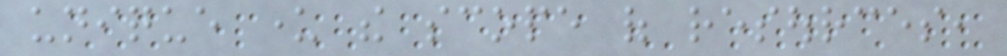unique under the scope of resources,
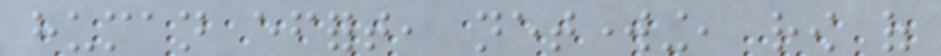human effort, networking, row of
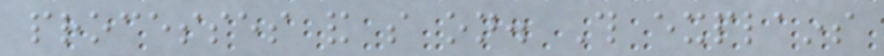processes and so on. This explains
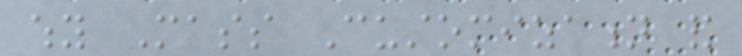why Mass Customization and
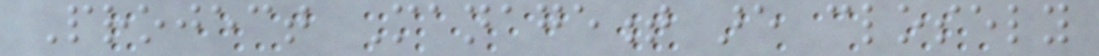Project Management are closely
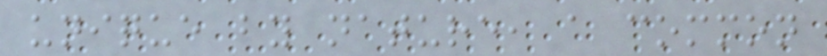unique by nature, a common
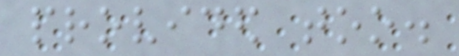provided too.
